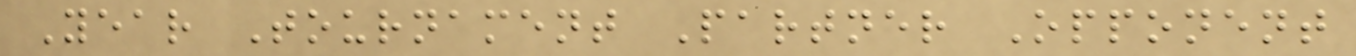Year Tournament Partner Opponent
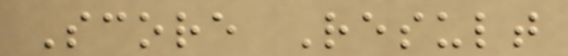Score Result
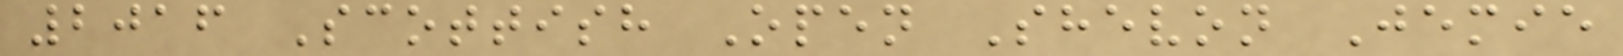2016 Scottish Open Shevon Jemie
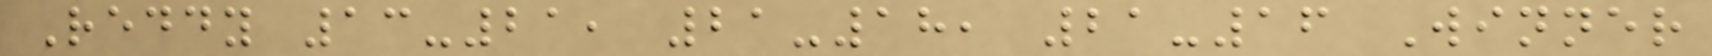Reddy 13-21, 21-18, 21-16 Winner
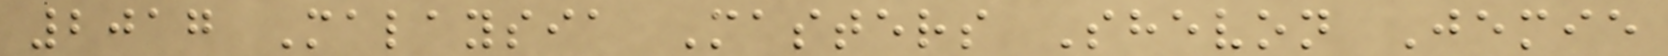2017 Malaysia Masters Shevon Jemie
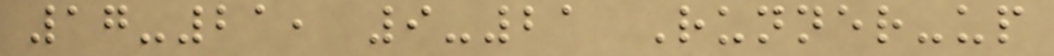17-21, 9-21 Runner-up
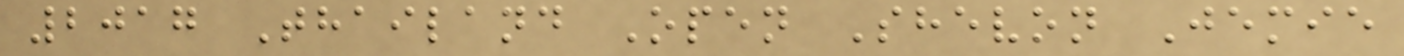2017 Thailand Open Shevon Jemie
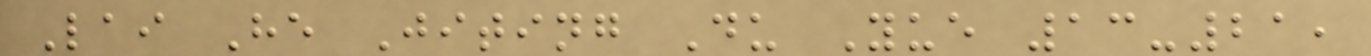Lai He Jiting Du Yue 13-21,
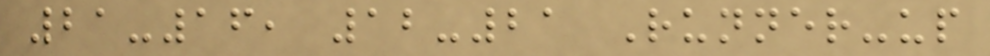21-16, 12-21 Runner-up
